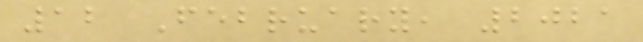12 February, 2021
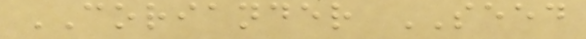CORIANDER SEED
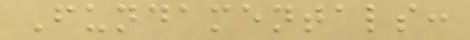Fundamentals:
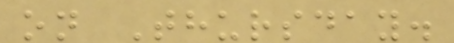on Thursday.
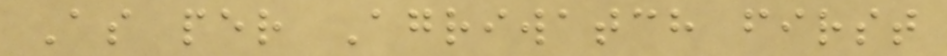As per Agriwatch first
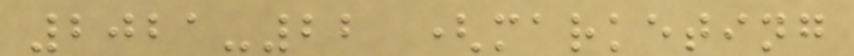2021-22 (marketing
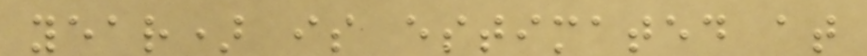year) is estimated at
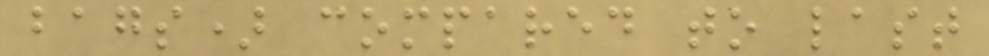bags) compared to last
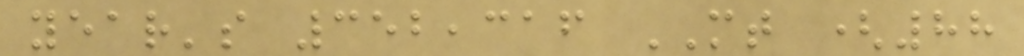year's 352,316 MT (88
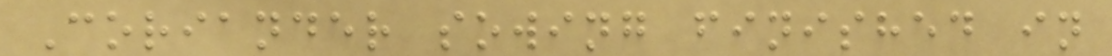Coriander sowing finished in
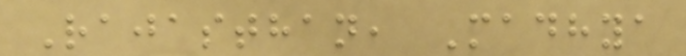Rajasthan, Madhya
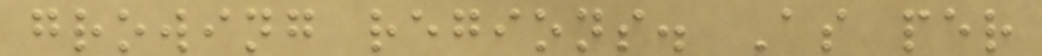growing regions. As per
